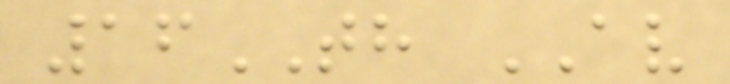16TH AV
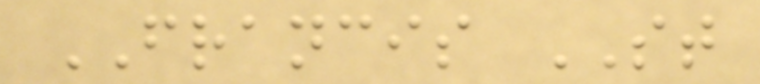FRANCIS ST
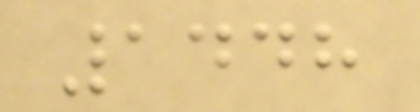1448
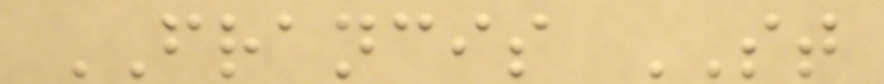FRANCIS ST
